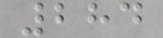284
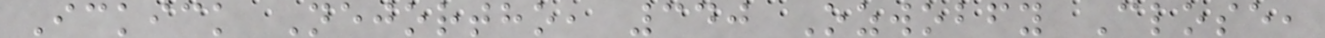Ickick Nejortho, 340 Ozwobfy Close,
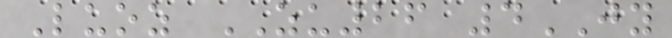Luoz ZU26 4JY
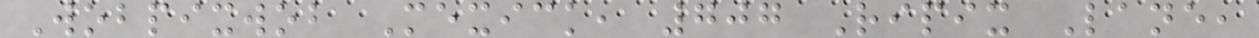Wobpixwob Mexick, 707 Ripix Lane,
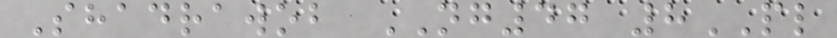Shadrawob NG47 8PL
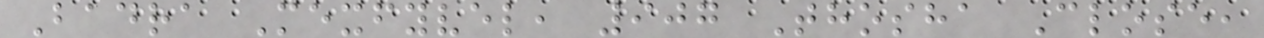Badra Mexfyvel, 907 Thosha Close,
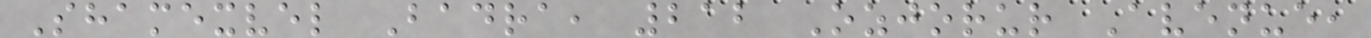Shamexvel Badra, 212 Ozjorur Avenue,
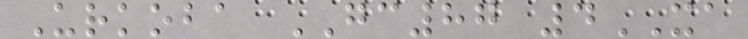Urkoba GC87 4XA
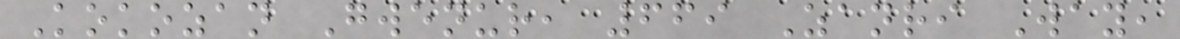Kokozan Gwenur, 669 Zanri Way,
